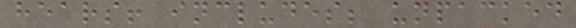hears! includes; unpacked
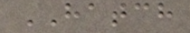HATCH
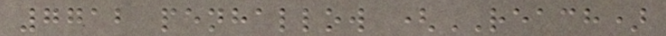7712 penhallow (REACH)
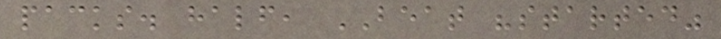packs. half, BEAT "started"
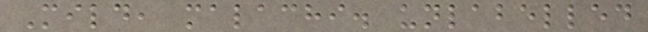Mild, malachi. unlabelled
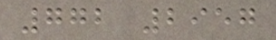772 2957
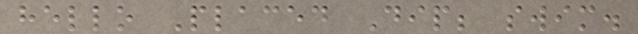hello Placed Dip; swim.
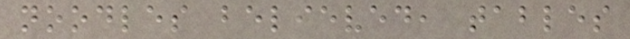noodles believed, tables
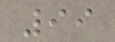99
